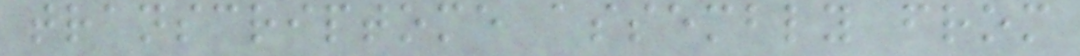transcriptome assembly from
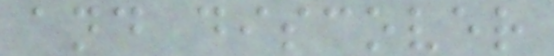and discover
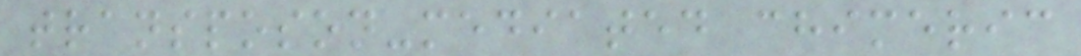transposon-mediated chimeric
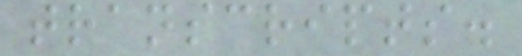transcripts.
